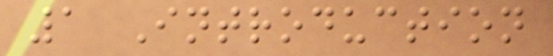1 Introduction
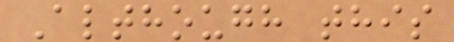Although this
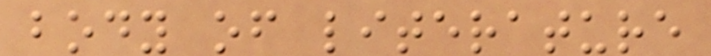body of literature
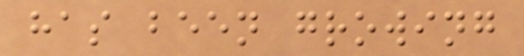has been growing
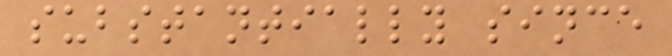substantially since
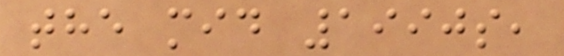the mid 1990s,
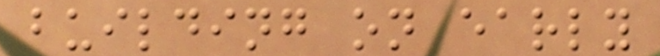building on early
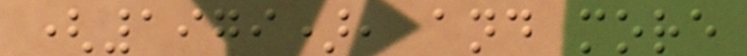(1979), and more
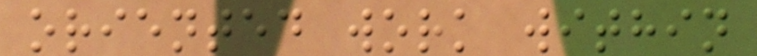oriented work within
